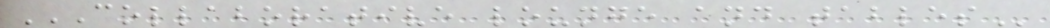COLLABORATIVE LOUNGE AND TABLES
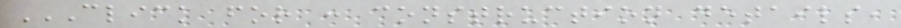CLICK FOR : CONSTRUCTION DETAILS,
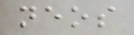neos
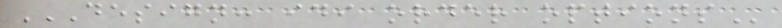DESIGN: IDI ORDER OPTIONS
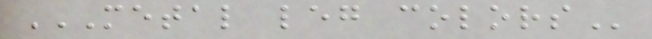METAL LEG COLORS
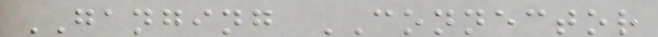GANGING CONNECTOR
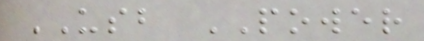USB POWER
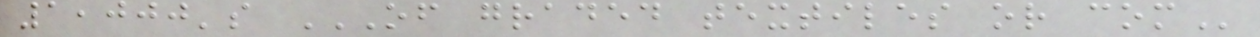1,000's OF GRADED TEXTILES OR COM
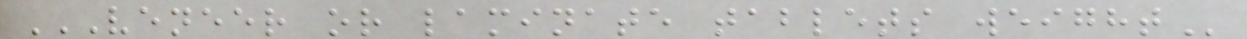VENEER OR LAMINATE TABLETS WEIGHT
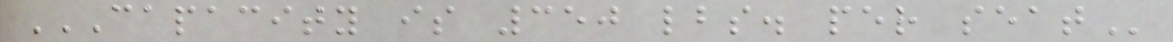CAPACITY IS 350 LBS. PER SEAT
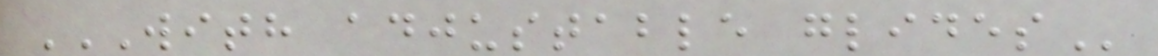WITH ADJUSTABLE GLIDES
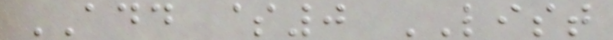ADD $0 LIST
